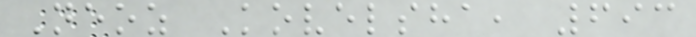Neoz Kovelsha, 693
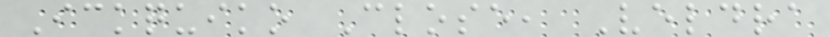Ickquiko Close, Veldra
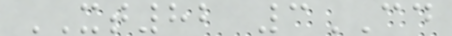XT82 3CD
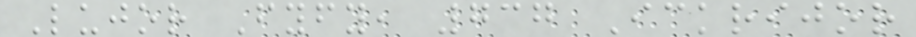Lujor Fyfy, 737 Ickrijor
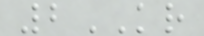2KR
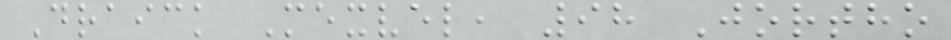Draick Mexvel, 98 Jortho
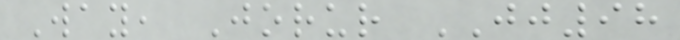Way, Jorur JJ98
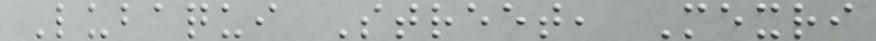Lubaqui Street, Mexri
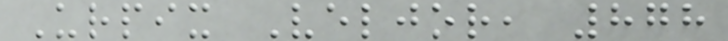Urpix Veljor, 878
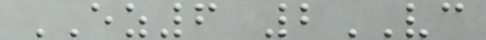EZ6 2VC
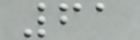61
